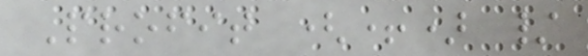Profit (+) /
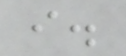i.
